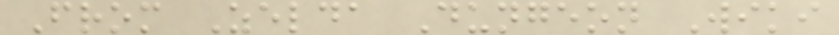From Zelda Dungeon Wiki
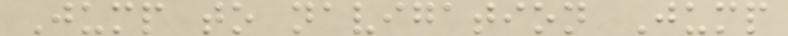Jump to navigation Jump
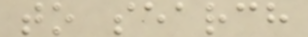to search
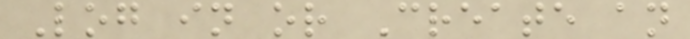Log in or Create an
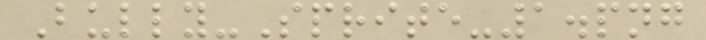Bully-Sprite-1.png
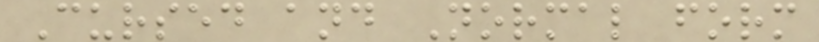Cursed and Normal form
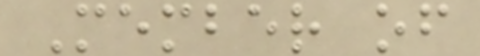Member of
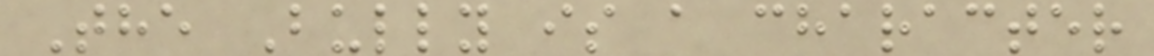The Bully is a character
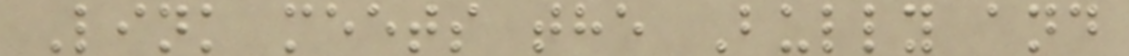Link meets the Bully and
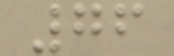76
